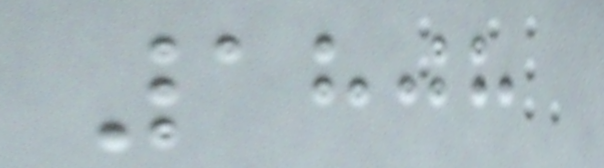1808
